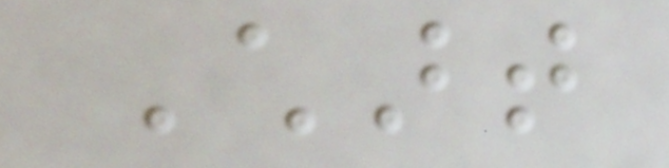Chart
